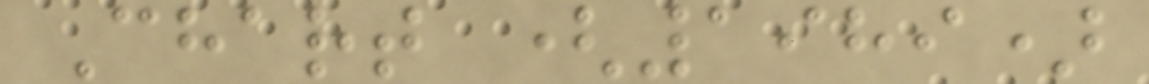Chart (1989)
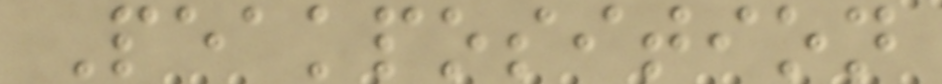Peakposition
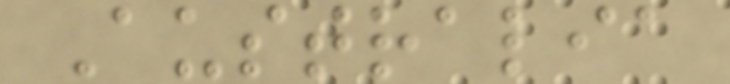Australia
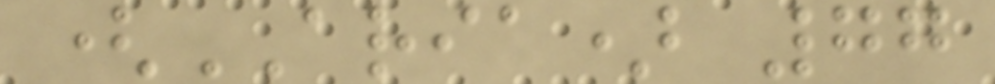(ARIA) 77
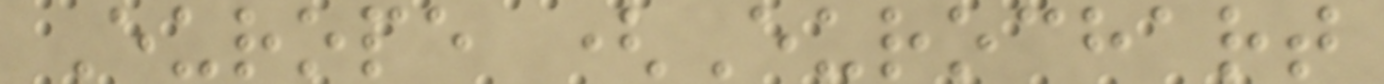Europe (Eurochart
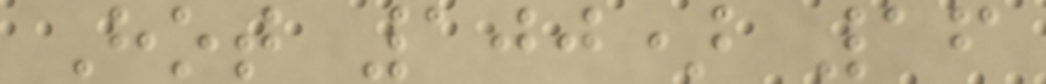Hot 100) 16
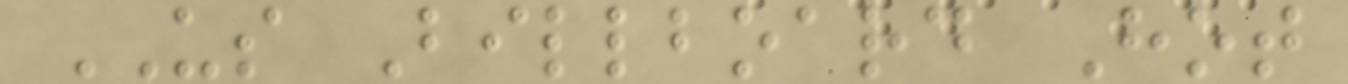US Billboard Hot
